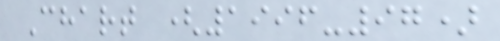Chart (1996-97)
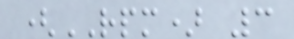(RPM) 3
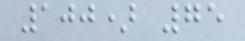100) 75
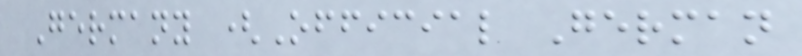Germany (Official German
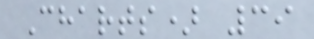Charts) 39
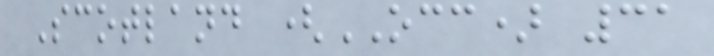Scotland (OCC) 31
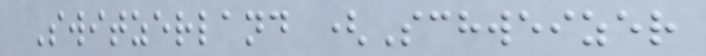Switzerland (Schweizer
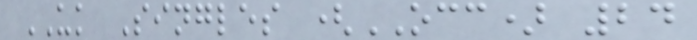UK Singles (OCC) 24
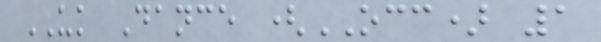UK Dance (OCC) 1
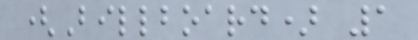(Billboard) 1
